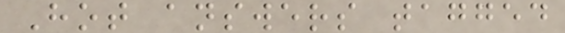Hot answers tagged
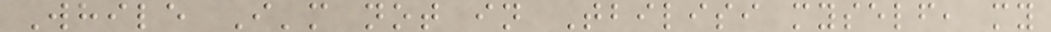While I'm not in Tbilisi myself, my
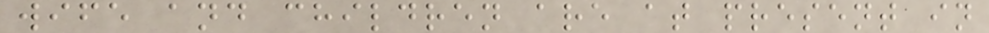wife and children are at present in
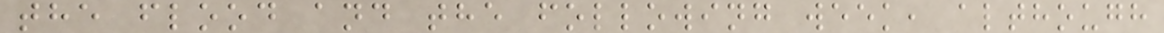the flood and the following week, although
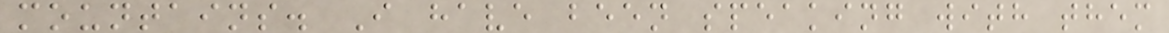mountains. I have been speaking with them
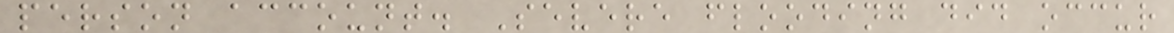person account. Severe flooding did occur
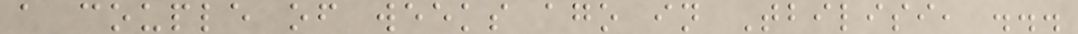a couple of weeks ago in Tbilisi, ...
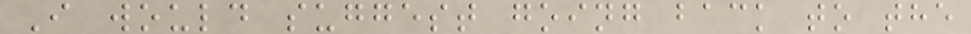I would suggest going back to the
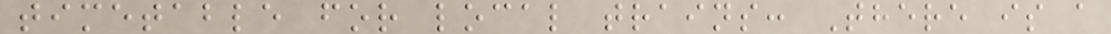timetable for local trains: There is a
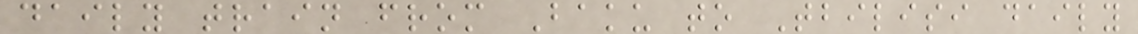daily train from Baku to Tbilisi daily
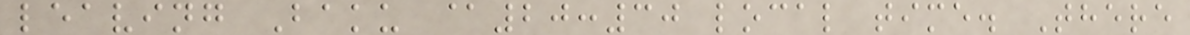leaving Baku @20:30 local time. There
